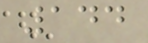144
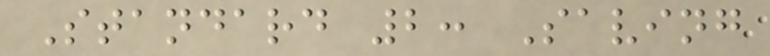Standard 2: Saving
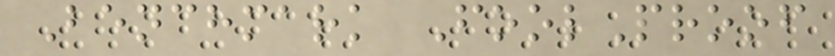Benchmark FoolProof
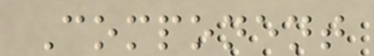Component
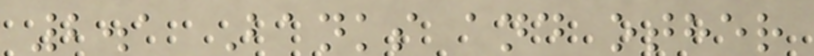2.1 Banks and other
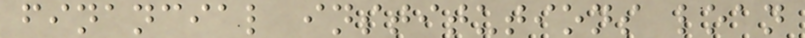financial institutions loan
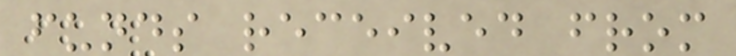funds received from
